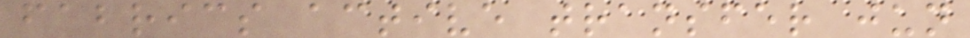fabrics active transfer jun
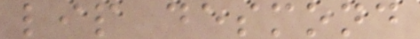lip desmond
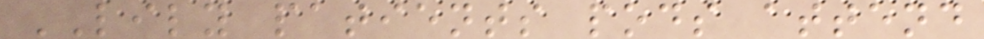LILY patients pods attend
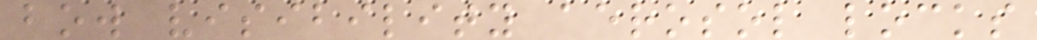bow visibility aerosol locks
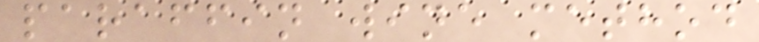paraffin wine method
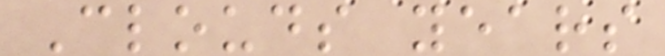Clouds years
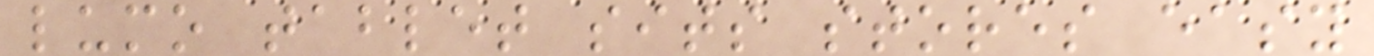lumo tablet sits stores easy
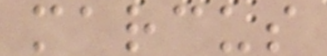marcus
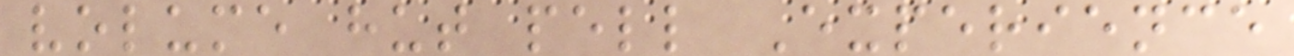volume hut pell Experience
